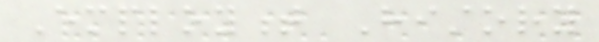Employment History
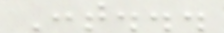Cont...
